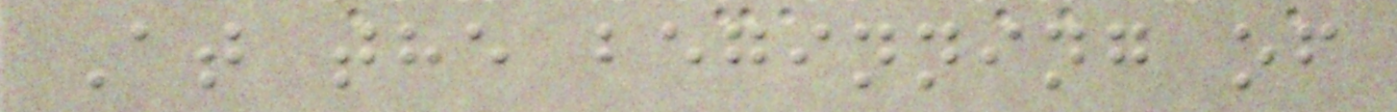At the beginning of
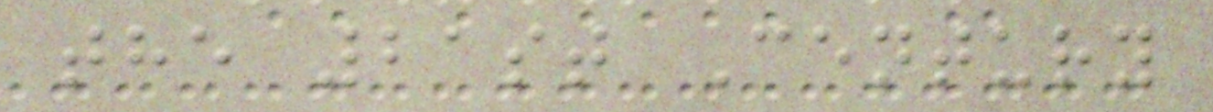the 21st Century
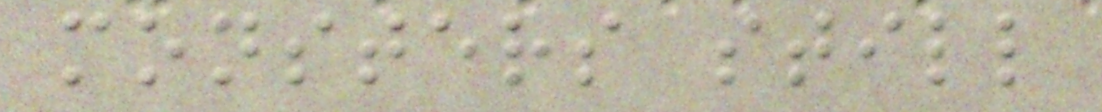monsters still
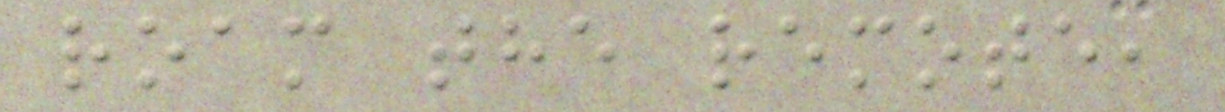roam the remote,
